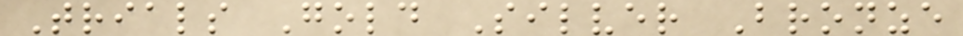Trials Gold Silver Bronze
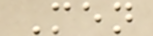Men
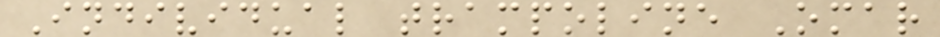Individual trampoline Omar
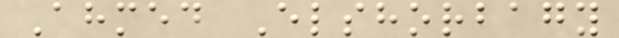Ahmed Elshorbagy
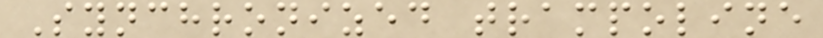Synchronized trampoline
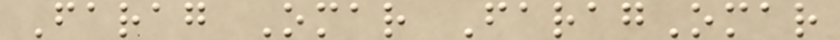Farag Omar FaragOmar
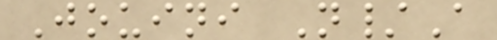Jouini N/A
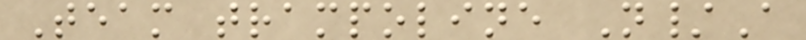Team trampoline N/A
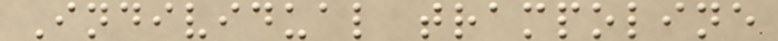Individual trampoline
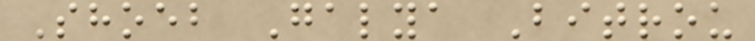Shoeb Galya Bitrou
